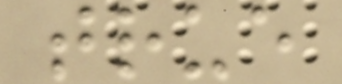true
